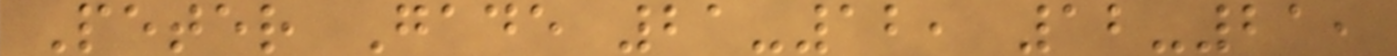Peter Gade 21-12, 12-21,
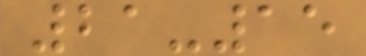21-15
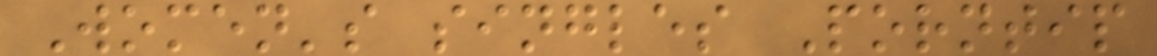Women's singles Porntip
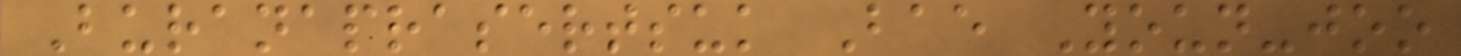Buranaprasertsuk Bae Youn-joo
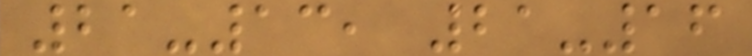21-13, 21-16
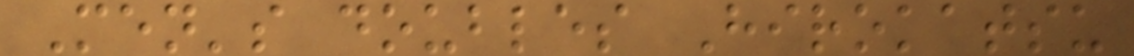Men's doubles Hirokatsu
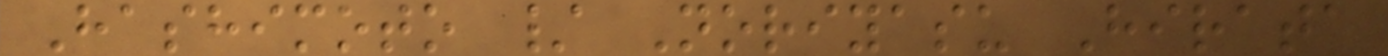Hashimoto / Noriyasu Hirata
